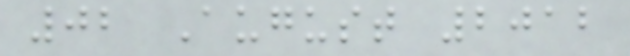02 August 2012
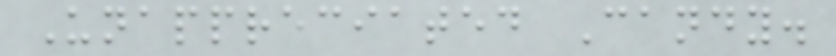Unappreciated Candy.
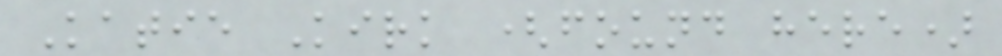Katie Kirk (found here)
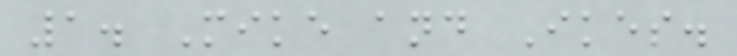1. Mike and Ikes.
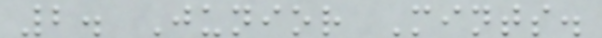2. Junior Mints.
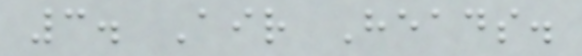3. Air Heads.
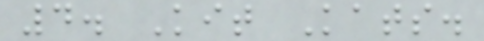4. Kit Kats.
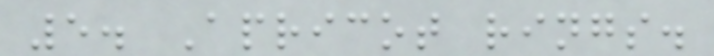5. Apricot rings.
